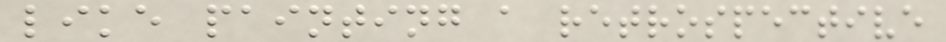like painting a retrospective
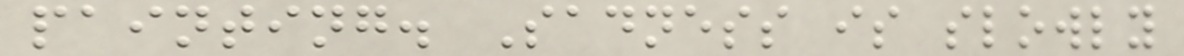painting. Sadness is slowly
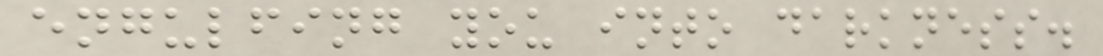engulfing you into darkness.
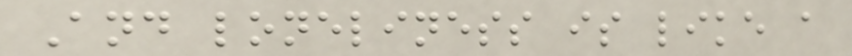And loneliness is like a
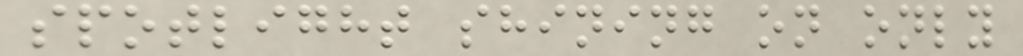spotlight shining on only
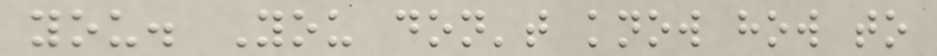you. You don't know how to
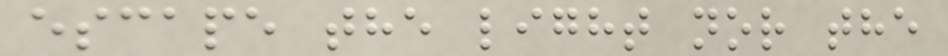escape the light nor the
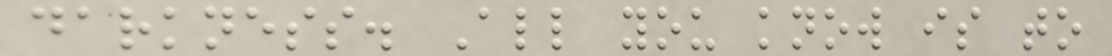darkness. All you know is to
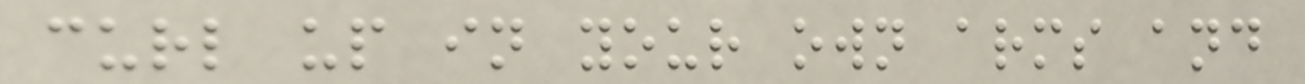curl up in your own arms and
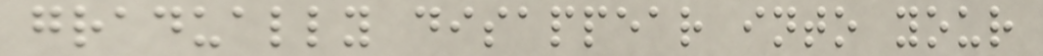gradually disappear into your
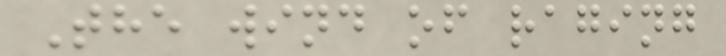The wind of raging
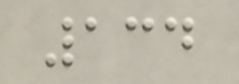134
